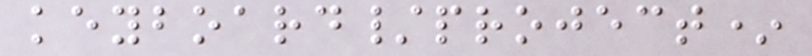keyboard/project*
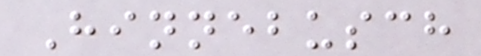Hinnebusch
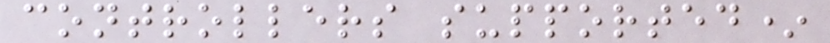controllers supported*
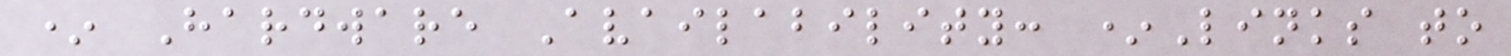* Hardware Availability: *Links to
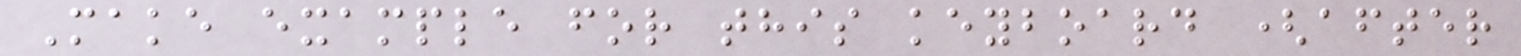Make example for this keyboard (after
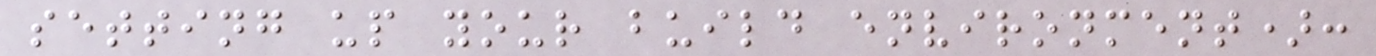setting up your build environment):
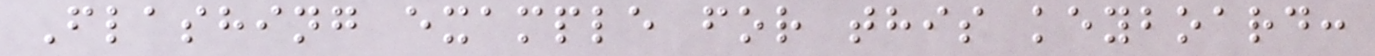Flashing example for this keyboard:
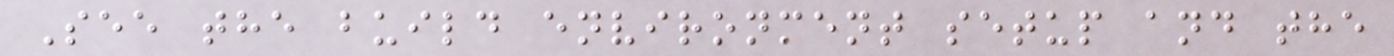See the build environment setup and the
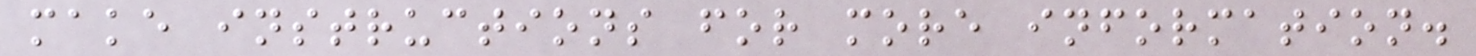make instructions for more information.
